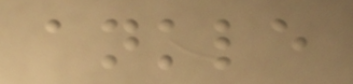ankle
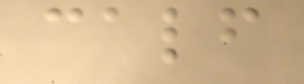calf
